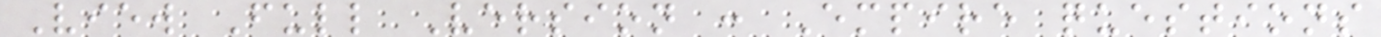View Full Version : Empire questions
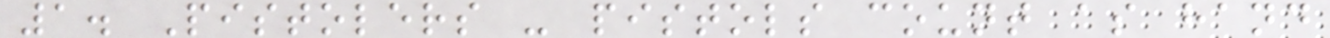1. Pistolers - pistols count as hand
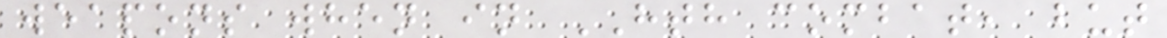weapons when in HTH combat, but
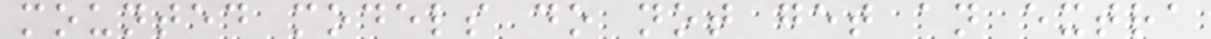mounted models do not get an extra
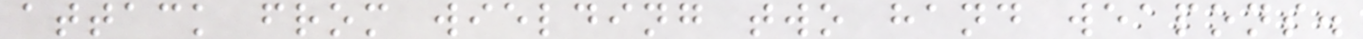attack from wielding two hand weapons.
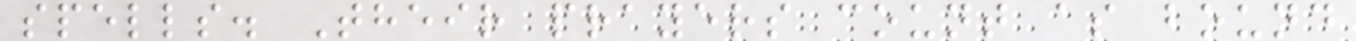spells. Their prayers count as bound
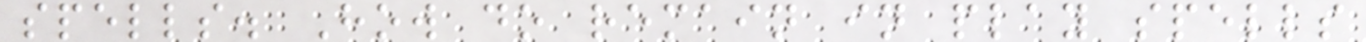spells. How do remain in play spells
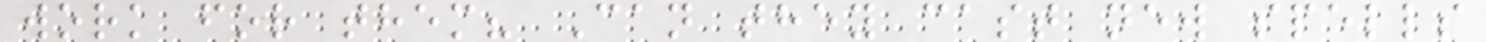work for them? Can they cast new spells
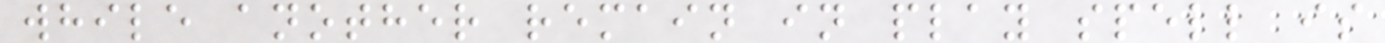while another remain in play spell is
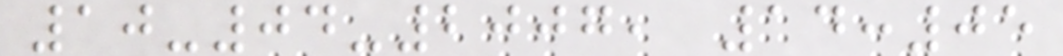10-04-2007, 14:05
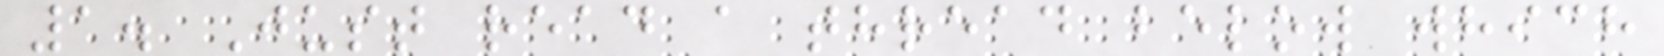1. Just read a thread below which
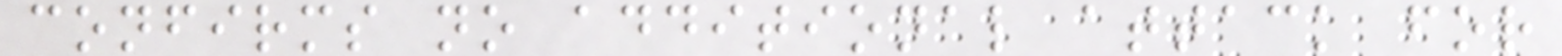confirms no additional attack for
